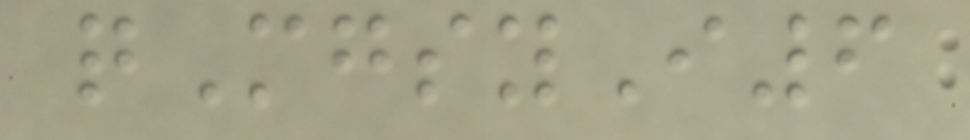qMgsyI6
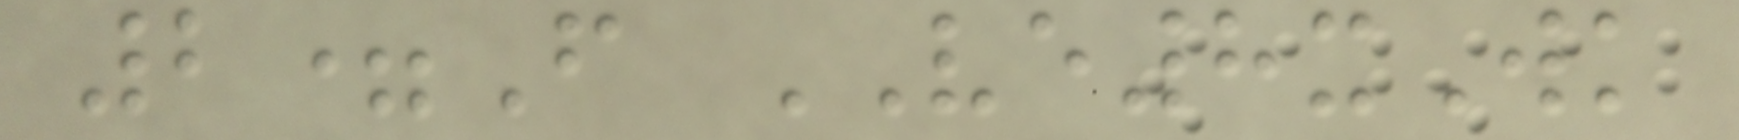2=F VE8xWk
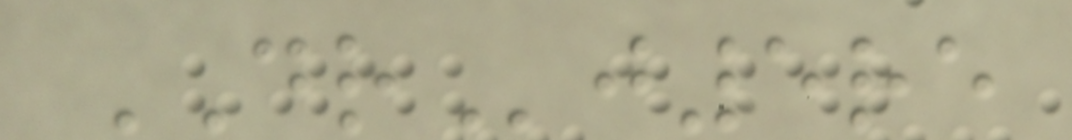DRj5re
